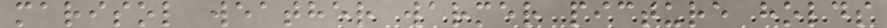marisol weather warmer picture holds
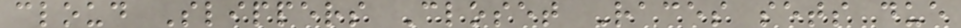cloud Slippers Closet Races sets due
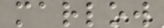marlow
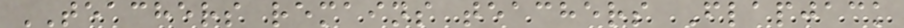TEACHERS remains teachers Flapjack
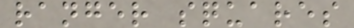ranger squares
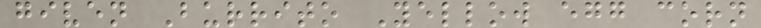given Burrito Yellow egg corn
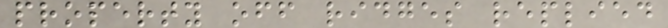property off ridges replied
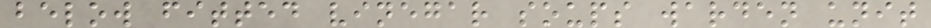below fitted vinegar soups warden unit
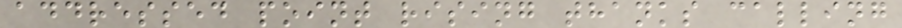addressed point rising thanks calling
